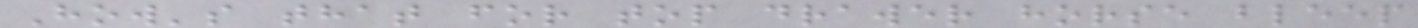How's that for top drawer horse bleep
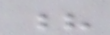?
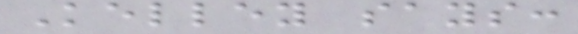Kelley says:
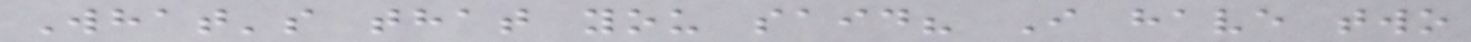What's that you said? I have two
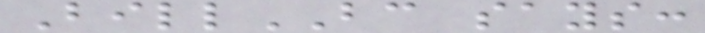BillBC says:
